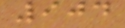904
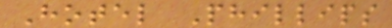Hotel Phillips
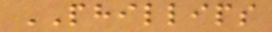PHILLIPS
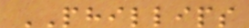PHILLIPS
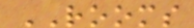ROOMS
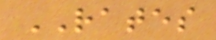RATES
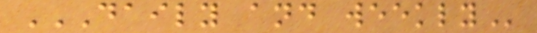DAILY AND WEEKLY
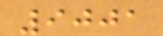9001
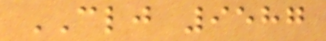CLJ 9587
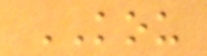KOU
